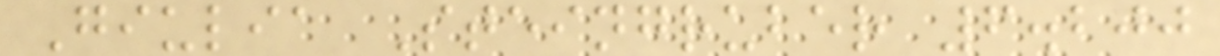Giulia Steingruber 6.200
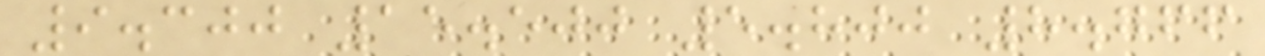9.300 15.500 5.800 8.766
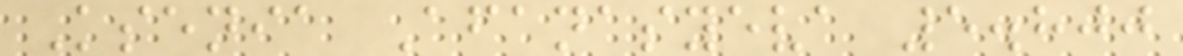Ksenia Afanasyeva 5.800
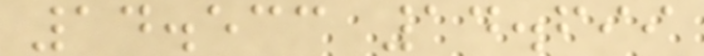14.533 14.699
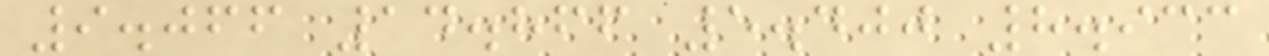9.066 14.866 5.400 8.933
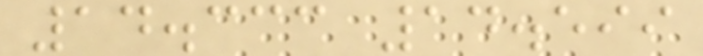14.333 14.599
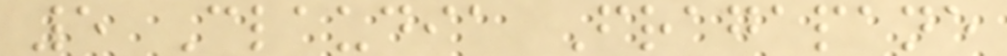5 Claudia Fragapane
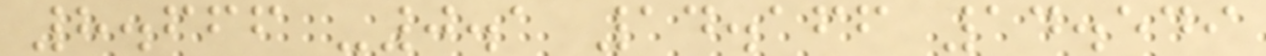8.666 -0.1 14.166 14.549
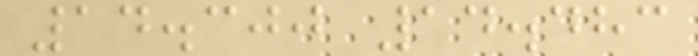14.300 14.483
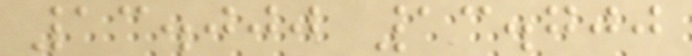13.000 13.700
